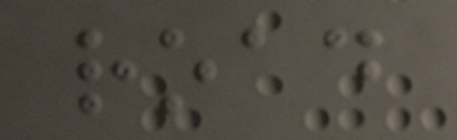road
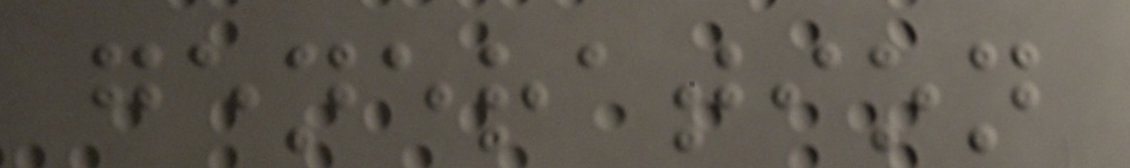generation
